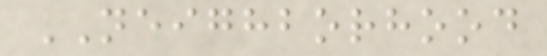NEIGHBORHOOD
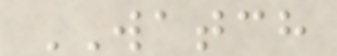WATCH
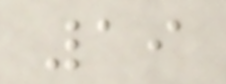19
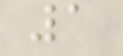1
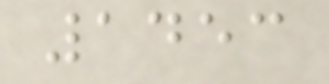1453
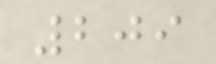209
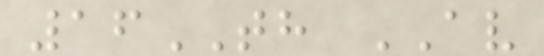16TH AV
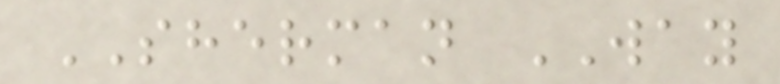SHERMAN WAY
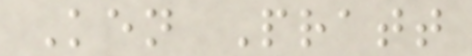Ken Pratt
